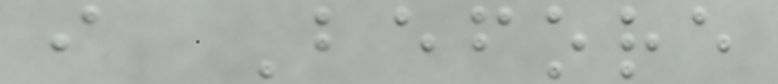i Before
